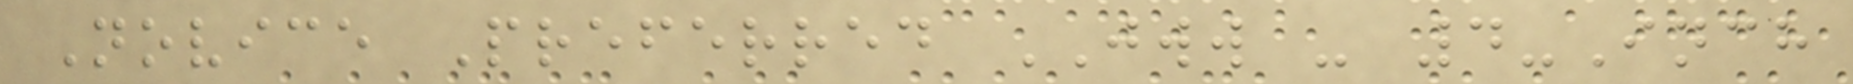Novice Preferred JWW - 4-Inch
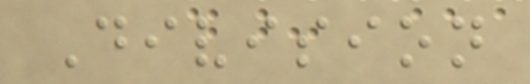Division
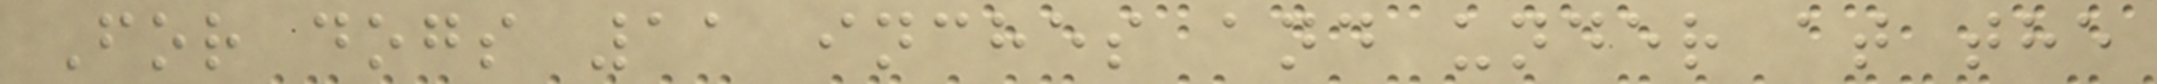For dogs 11 inches and under at the
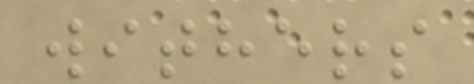withers
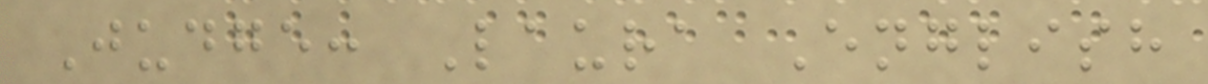Judge: Laura English
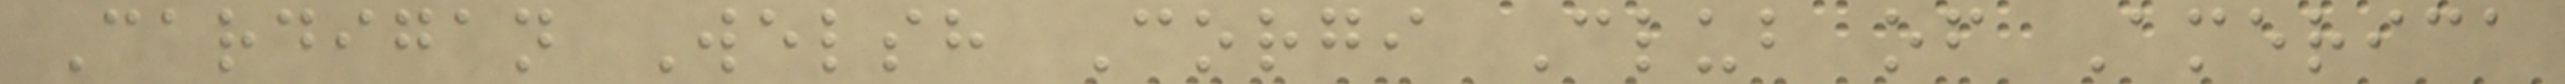Cardigan Welsh Corgi Club of America
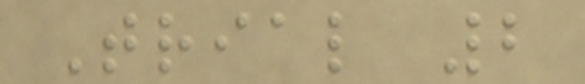Trial 2
